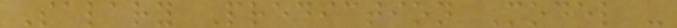Salary Prediction Model -
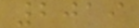2019
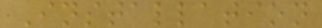Installation
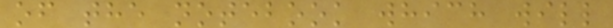of the notebook which will
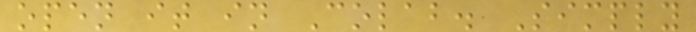open it in Colab. Simply
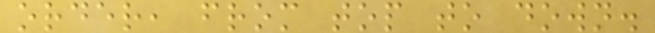order, from top to down.
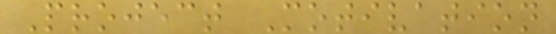Project Motivation
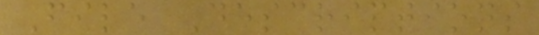File Descriptions
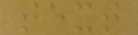text
